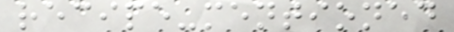recipe-mentioned
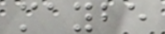maybe
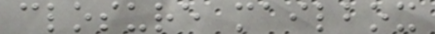closure mailbox
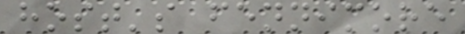host's fennimore
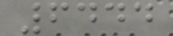6444
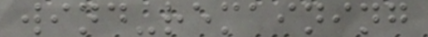wind-remaining
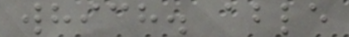which. able
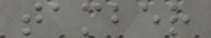tamber
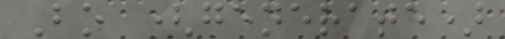Bo (generate)
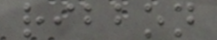ribbon
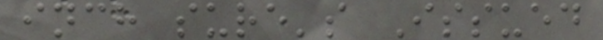inch sure's Issued
